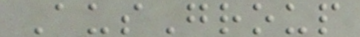AusGroup
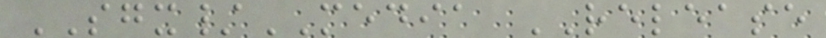SGX/MEDIA RELEASE
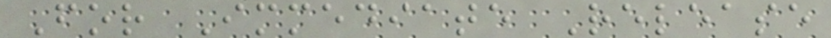For Immediate Release
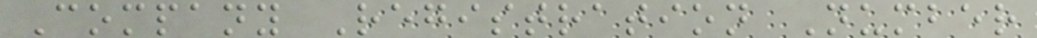Company Registration Number
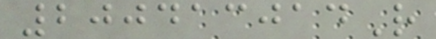200413014R
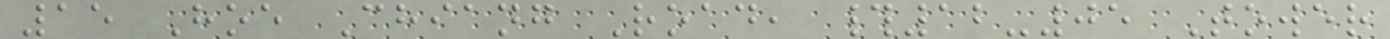15 Hoe Chiang Road, #12-05 Tower
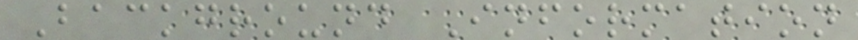Background Information
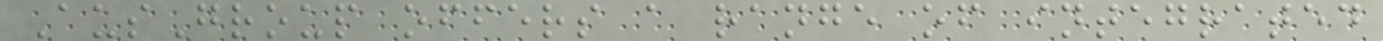AusGroup offers a range of integrated
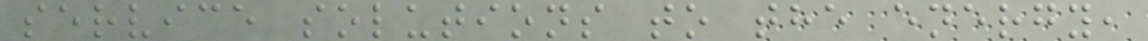service solutions to the energy,
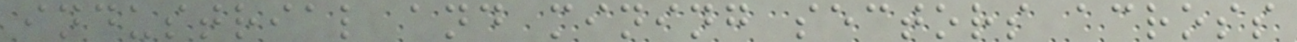industrial and mining sectors across
